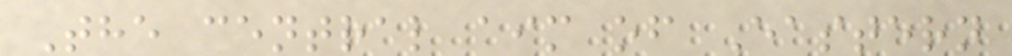The central aim of Eastern
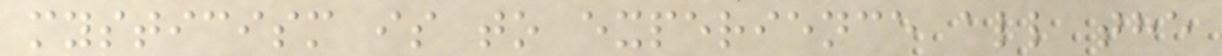mysticism is to experience all the
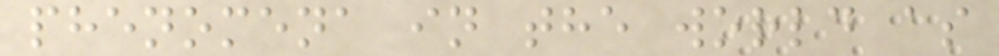phenomena in the world as
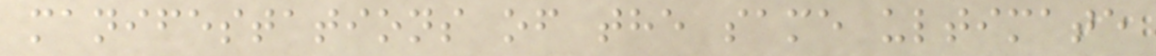manifestations of the same ultimate
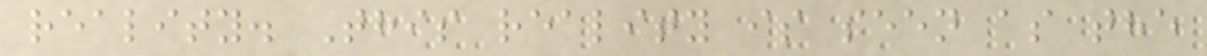reality. This reality is seen as the
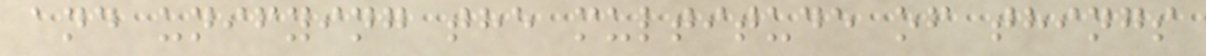and unifying the multitude of things
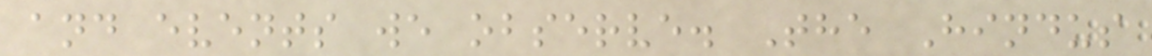and events we observe. The Hindus
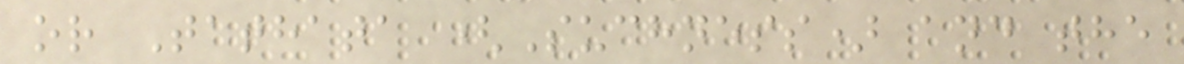or Tathata (Suchness) and the
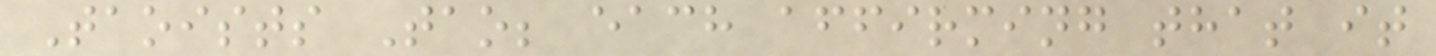Taoists Tao; each affirming that it
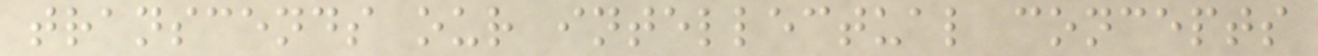transcends our intellectual concepts
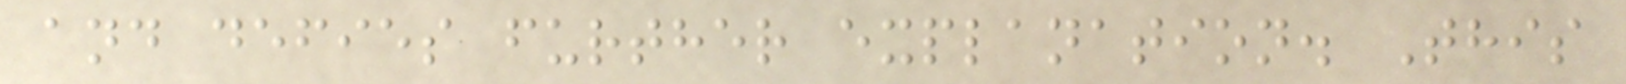and defies further explanation. This
